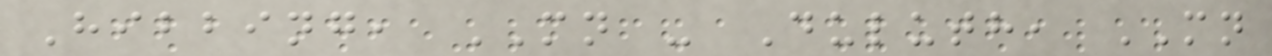Hibbing, MN - Duluth, MN
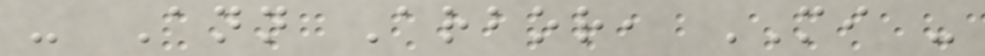- Ann Arbor, MI -
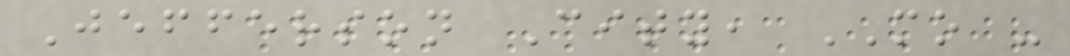Jefferson City, MO -
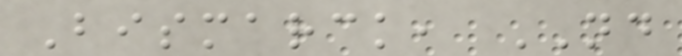Bismarck, ND
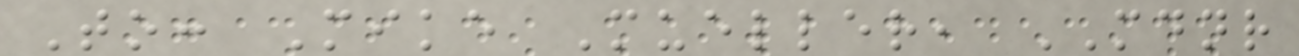To: Mike Mueller, MDNR
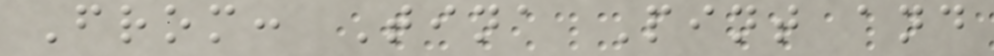From: Tina Pint and
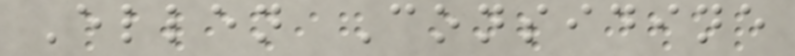Ellen Considine
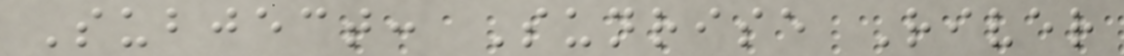Subject: Sunrise River
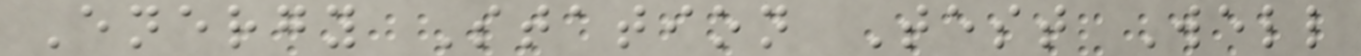Energy Station Test Well
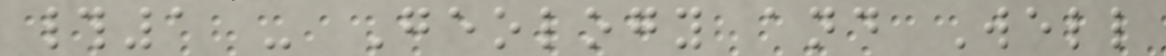#1 - Geology and Well
